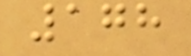178
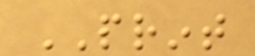PRINT
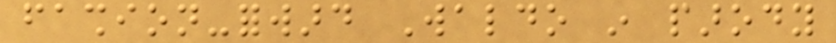fashion-forward Waldo in parody
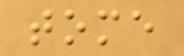tome
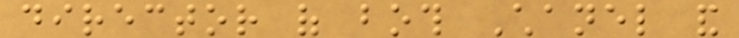director of both Chanel and
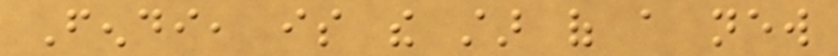Fendi, is the star of a new
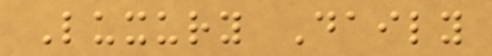Luxury Daily
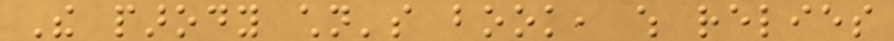The parody children's book, which relies
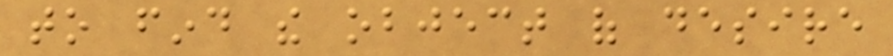to find the object of desire
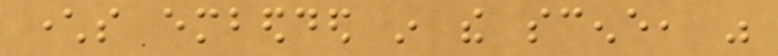characters embedded in the scene, was
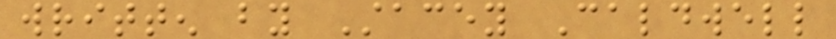written by Stacey Caldwell
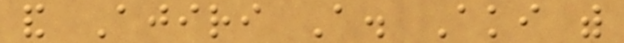and Ajiri A. Aki with
